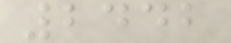2442
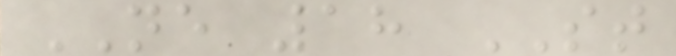NE 18 ST
